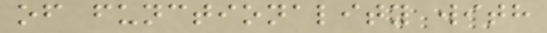of functionality with
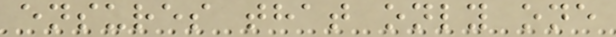ensures that only one
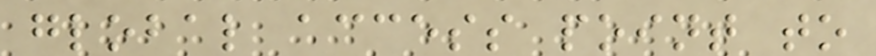global access point to
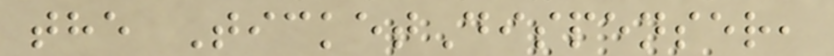the TicketDispenser,
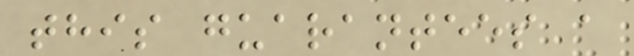this guarantees a
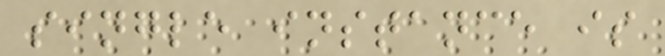single instance is
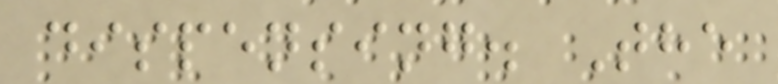dispensing. The
